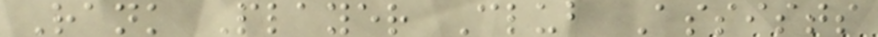Rank Player Club Assists
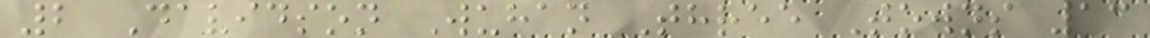2 Davidson Wuhan Three Towns 13
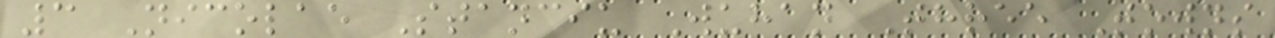3 Nicolae Stanciu Wuhan Three Towns
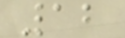12
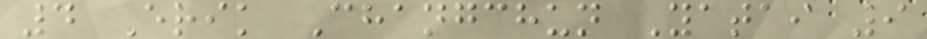4 Erik Changchun Yatai 9
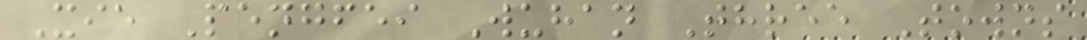Xie Pengfei Wuhan Three Towns
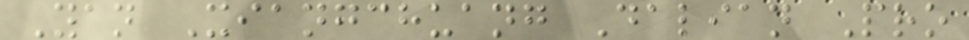Yan Xiangchuang Dalian Pro
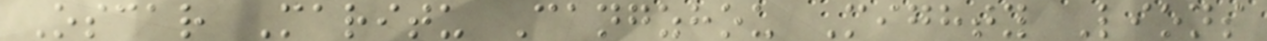Oscar Maritu Cangzhou Mighty Lions
